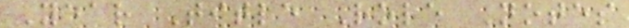Year Title Role Notes
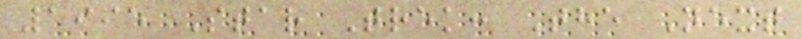1995 Star Trek: The Next
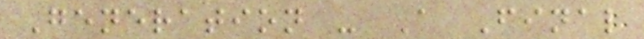Generation - A Final
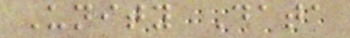Unity Data
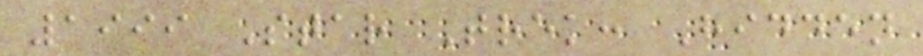1999 Star Trek: Hidden
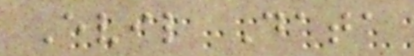Evil Data
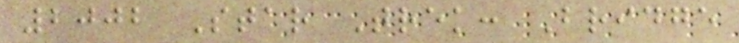2002 Star Trek: Bridge
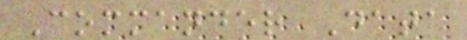Commander Data
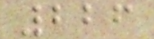226
